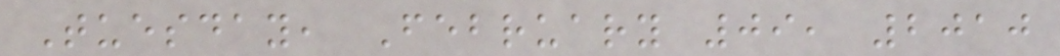Tuesday, February 09, 2010
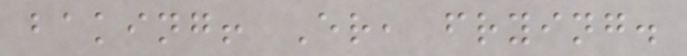baking! Er, frying.
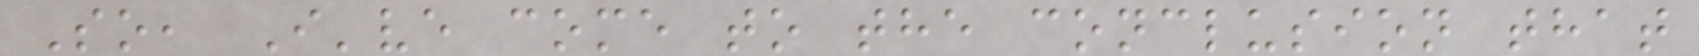So, I've come to the conclusion that
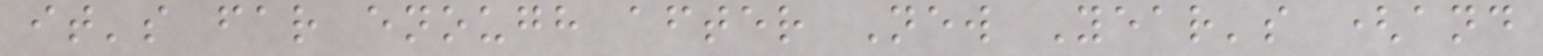it's far enough after New Year's (and
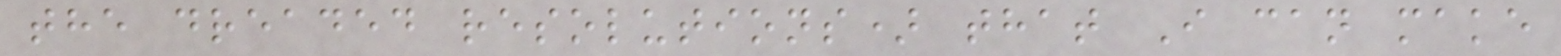the dreaded resolutions) that I can make
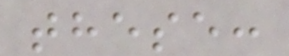these:
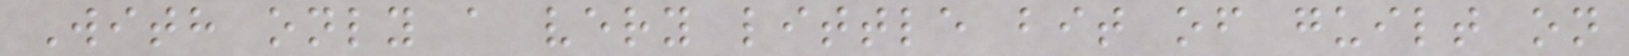With only a very little bit of guilt on
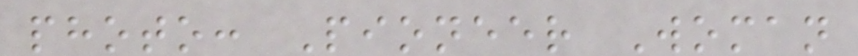photo: Pioneer Woman
